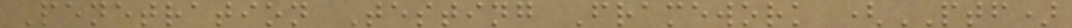Penetration Testing Framework (PTF)
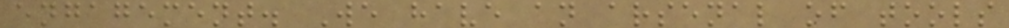engagement. We have an arsenal of tools
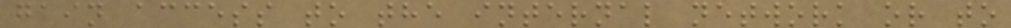gain access to the internal network or to
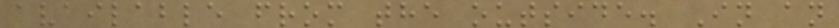available from the outside. In an
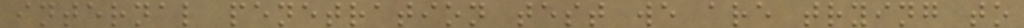internal penetration test we are trying to
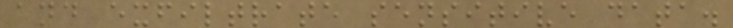and exfiltrate sensitive data.
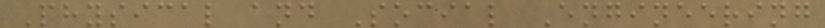Physical and Social Engineering
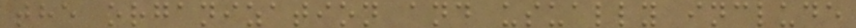the organization and usually include
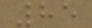85
